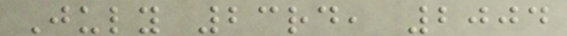July 23rd, 2004
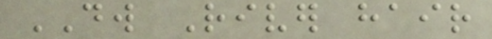DW River hair
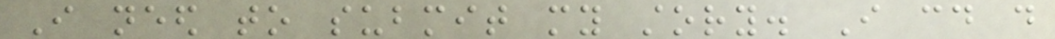I need to submit my story. I could do
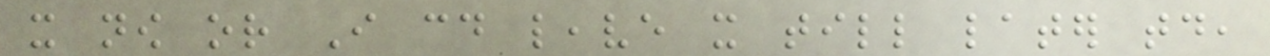it now or I could leave it till later today,
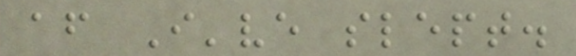after I've slept.
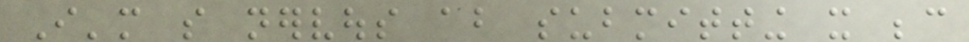I'm so nervous about submitting it because
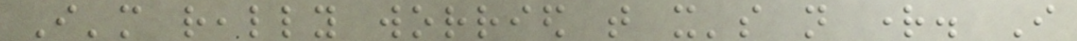I'm really worried that it's not right. I
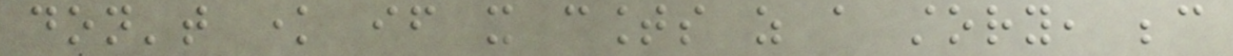don't know if it counts as a story, because
